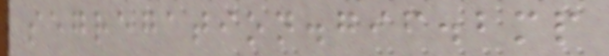segregation.gif.bmp
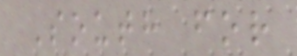South for
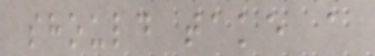should take a
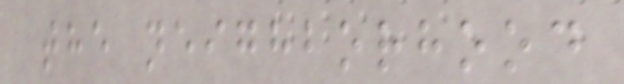the neighborhood
